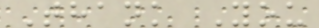Thank You
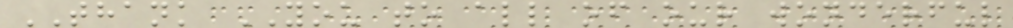THANK YOU to all of our wonderful
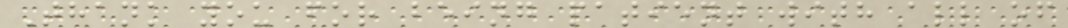Thank you for being patient with all of
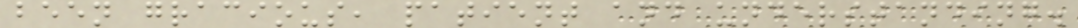been gracious, patient and understanding.
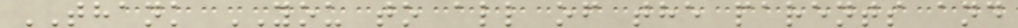THANK YOU to all of the parents and
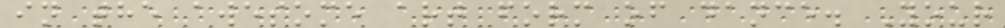in the awesome art form of dance. Your
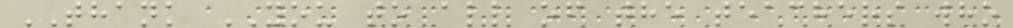THANK YOU to all of the teachers who
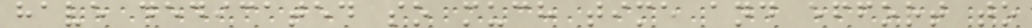have dedicated so much time and effort to
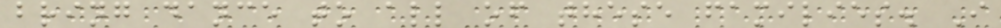bring dance to all of these families. I
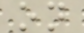on
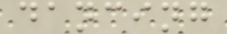dancing
